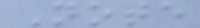Note
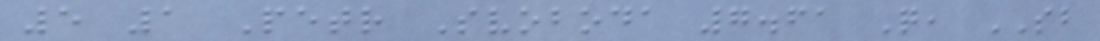5 1 Petr Svoboda 7.61 Q, SB
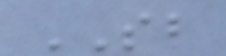SB
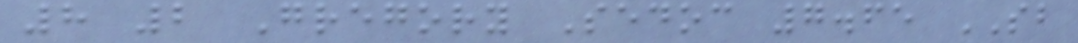8 2 Gregory Sedoc 7.65 SB
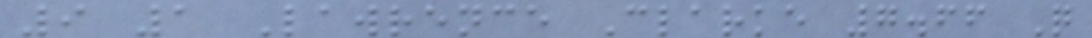9 1 Lawrence Clarke 7.66 Q
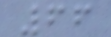66
